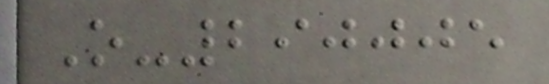O-290005
